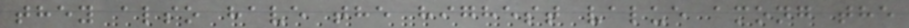they also have the highest value among the
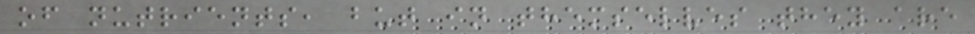of nutrients, but in themselves they are
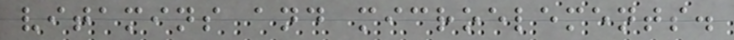vitamins and microelements.
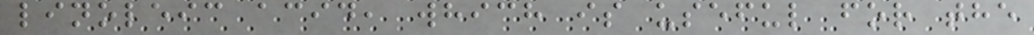linoleic acid, which is useful for the
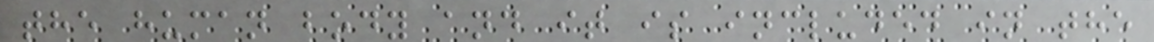the human body and it is included in the
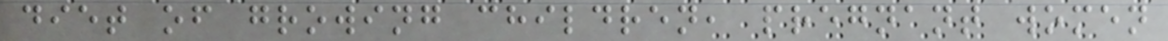diet of growing children, pregnant women
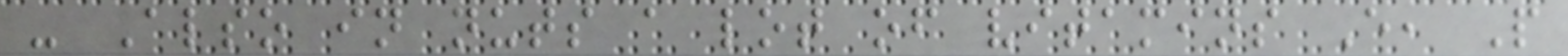- Also in nuts a lot of vitamins E, P
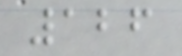126
